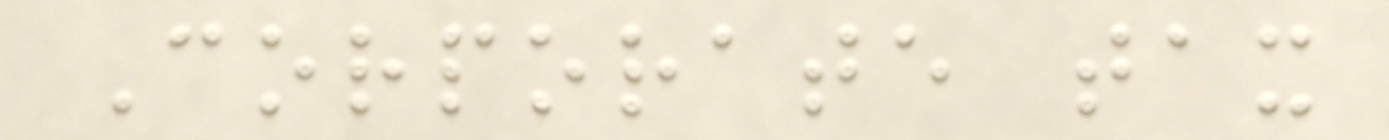Corporate tax
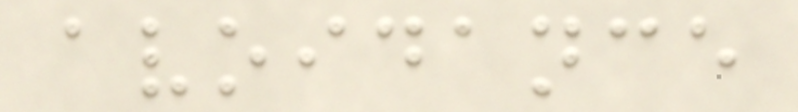avoidance
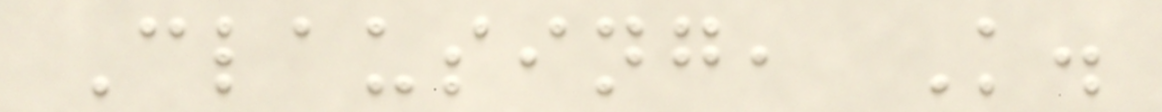Clausing, K.
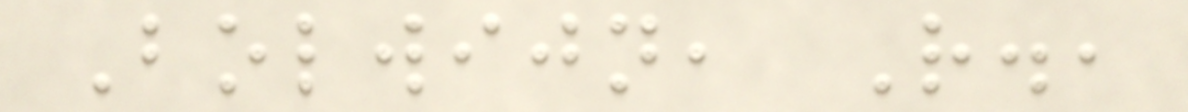Bolwijn, R.,
